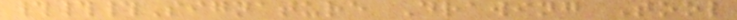###Signature Drawing Tool
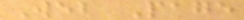Web Page
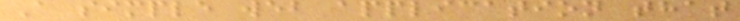A simple web application that
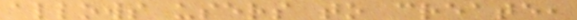allows users to create,
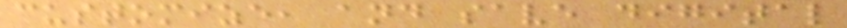customize, and save digital
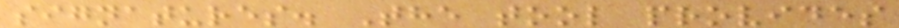signatures. The tool provides
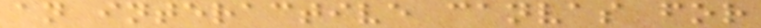an interactive canvas for
